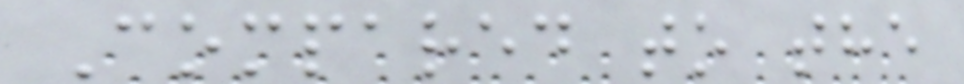Compared to the
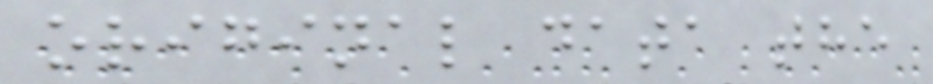original data the
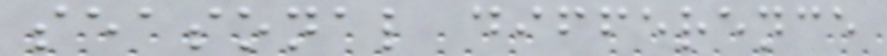seasonal difference
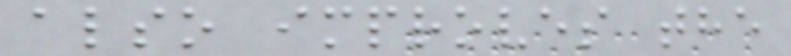also improves the
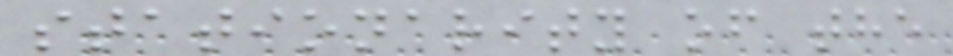stationarity of the
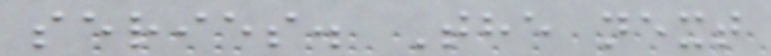series. The next
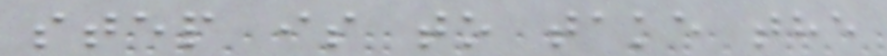step is to take the
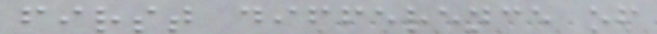first difference of
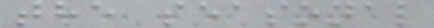the seasonal
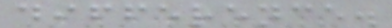difference.
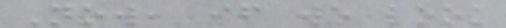Now, if we look
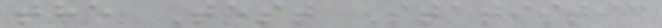the Test Statistic
